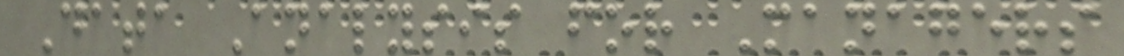Data Analysis for Managers
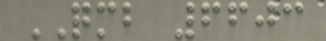QMB 6603
